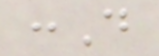:D
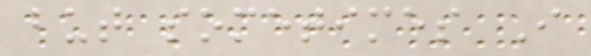but sometimes I
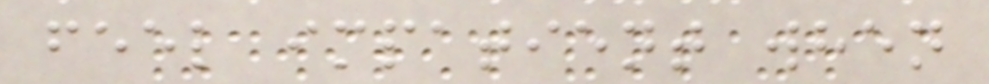feel impatient when
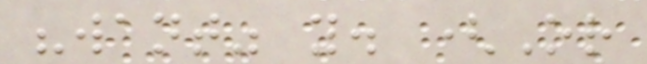"want" y. (Or
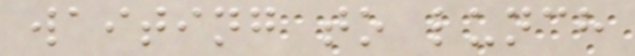waiting to lunch
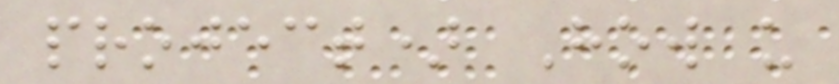project) How u
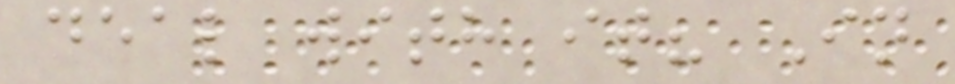deal with it? In
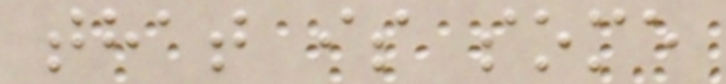that is some
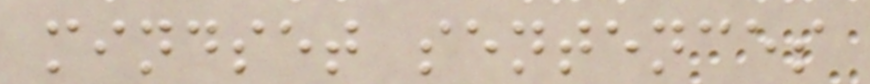mindset sentences
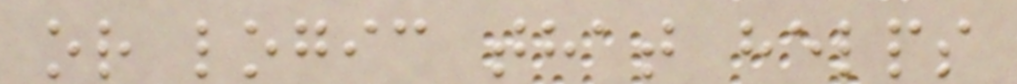or logic that helps
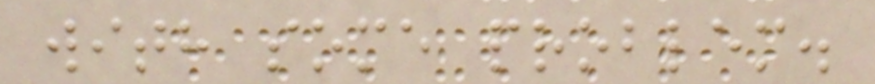with some problem.
